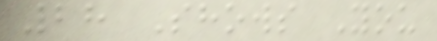28 Shows You
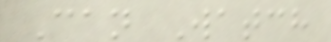Can Watch
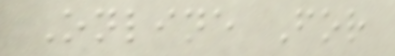Online For
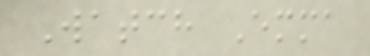Watch Emma
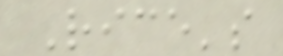Rice's
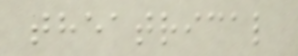theatrical
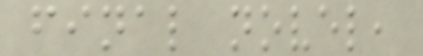final novel,
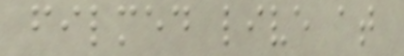filmed live at
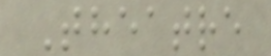Theatre
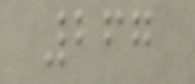267
